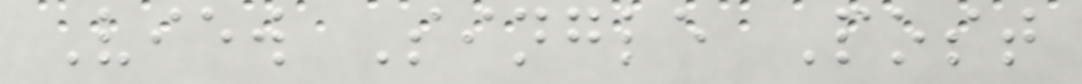View Single Post
